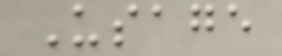Usage
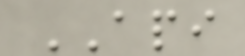API
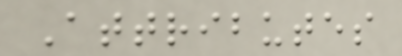Attributes
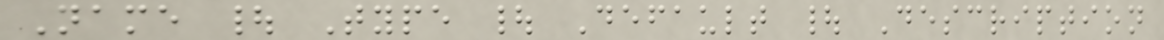Name | Type | Default | Description
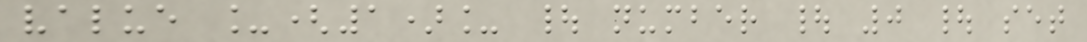value _(1)_ | number | 0 | set
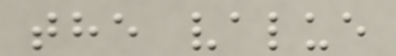the value
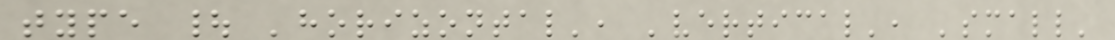type | 'horizontal', 'vertical', 'small'
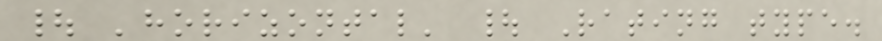| 'horizontal' | Rating type.
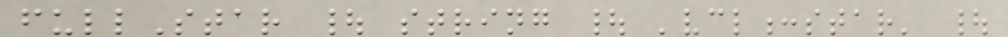fullStar | string | 'vcl:star' |
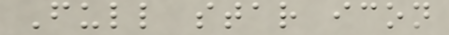Full star icon
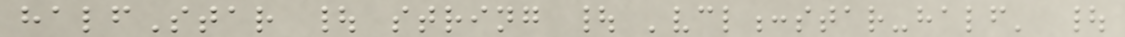halfStar | string | 'vcl:star-half' |
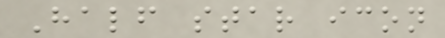Half star icon
